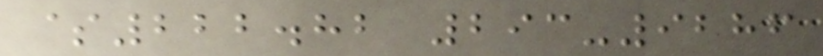$222.82 293-9286
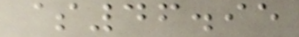$46.95
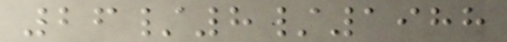26/8/1988
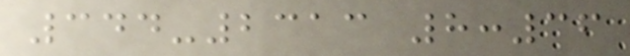344-2313 8:36
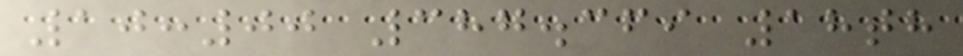10:00 387.369 18th
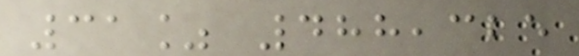31% 488,325
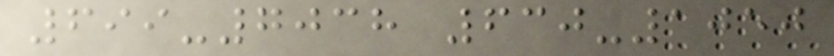699-7038 630-1050
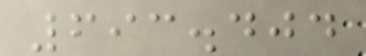693.404
